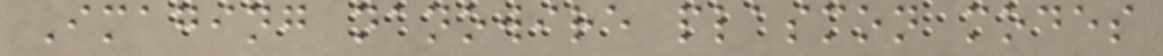Imaging nanowire plasmon modes
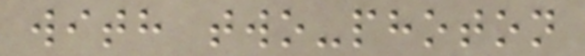with two-photon
